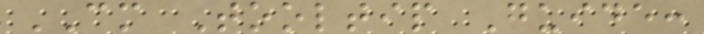CM Tooltip Guide:
